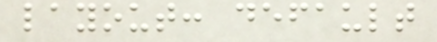layout: default
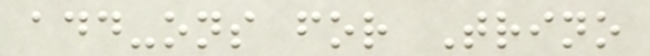add-ons for Trino
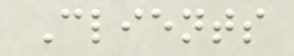Clients
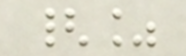{%
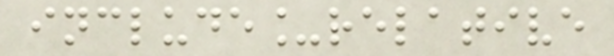include_relative
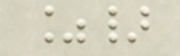%}
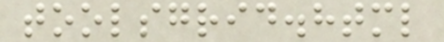toolsgrid.html
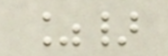%}
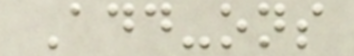Add-ons
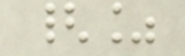{%
